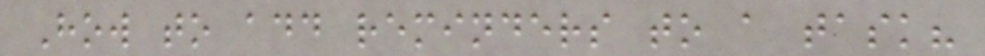How to add reminders to a task?
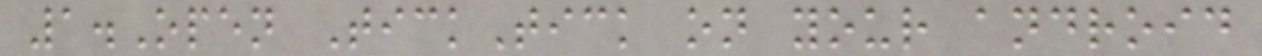1.Open TickTick on your android
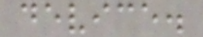device.
